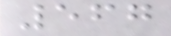567
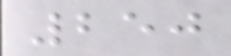250
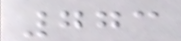773
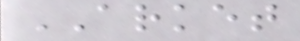ARKET
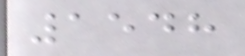1548
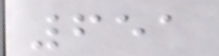651
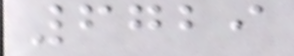6729
